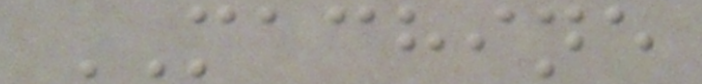MACHINE
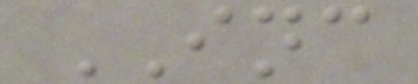INC
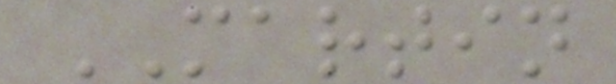MARTIN
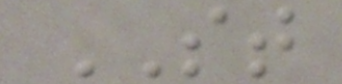ST
